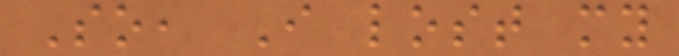So, I lost my
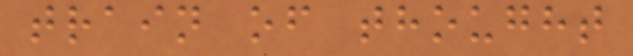train of thought
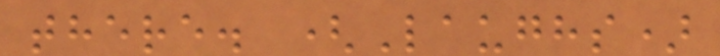there. (Laughs)
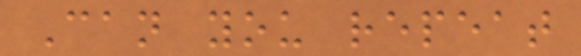Can you repeat
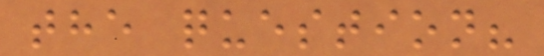the question?
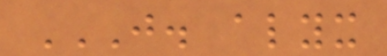J. ALYX
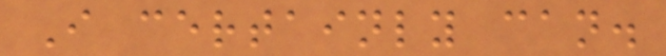I certainly can.
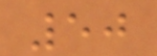50
